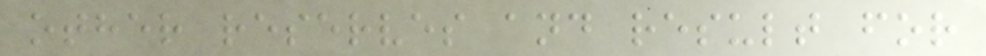other reserves and result for
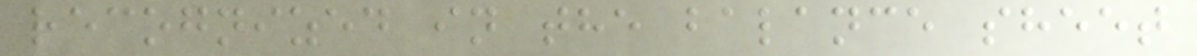recognized in the balance sheet
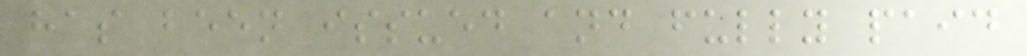has been issued and fully paid
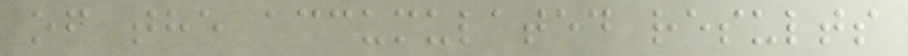of the accumulated results
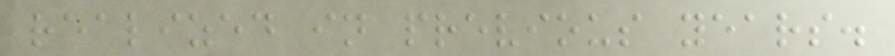realized in previous years.
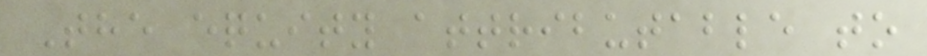The equity attributable to
